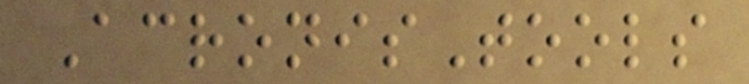AcronisTools
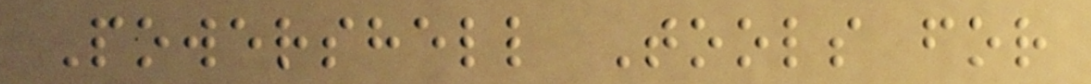Powershell Tools for
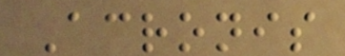Acronis
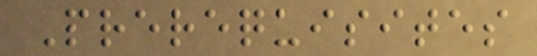Prerequisites
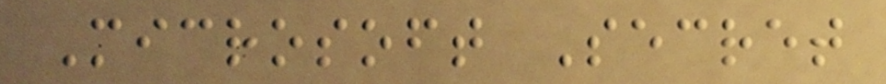Microsoft Secret
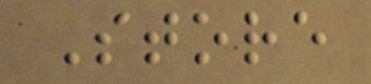Store
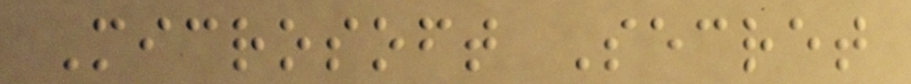Microsoft Secret
